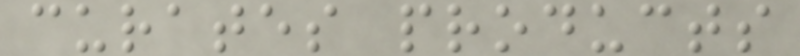curates products
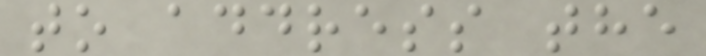to address the
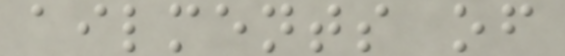ailments of
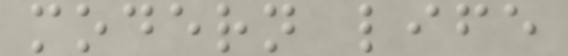modern life
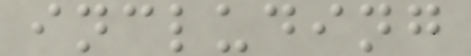including
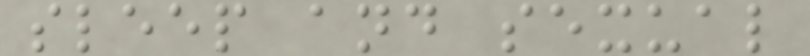sleep and sexual
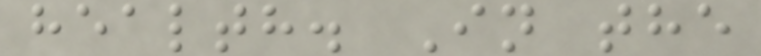health. In the
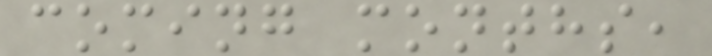coming months,
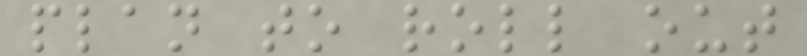plan to roll out
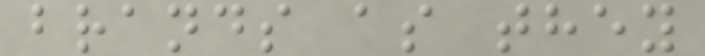brands as they
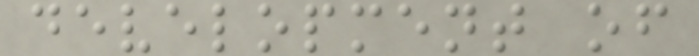development of
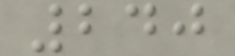240
